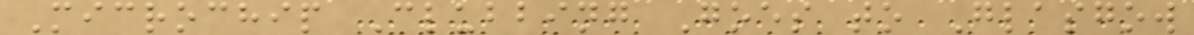Microchip Clubbing Goes to Glasgow
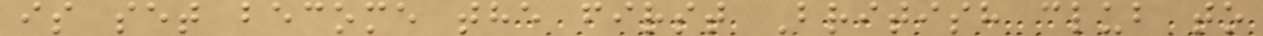is set become the first British club to
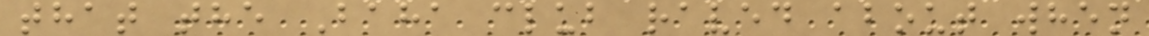that the Baha club raved about when
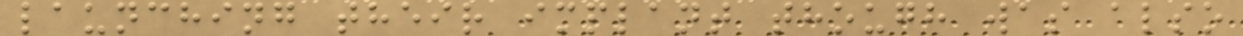launching their implant though was also
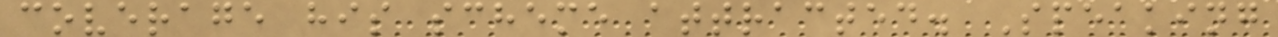coverage his scheme attracted. Speaking
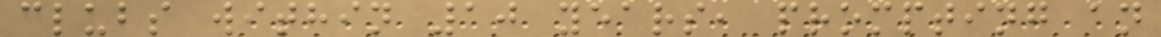clubs within 10 years, prompting an
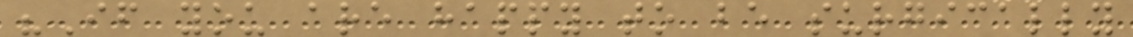"If you are happy to be surgically
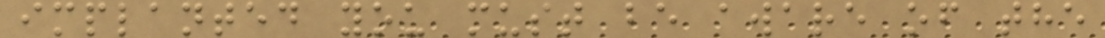implanted you must be aware of the
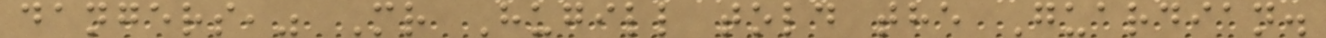dangers," Mr Hugill told the Guardian.
